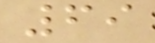69
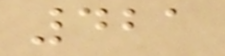421
